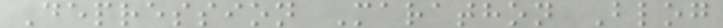Depression Marathon Blog
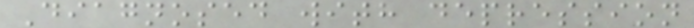Diagnosed with depression
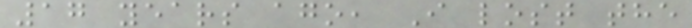17 years ago, I lost the
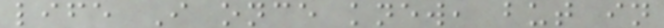life I once knew, but in
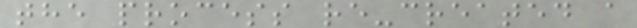the process re-created a
